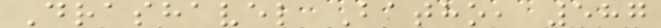Drashavel Batho, 587
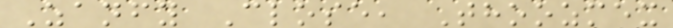Zanfy Close, Thoozmex
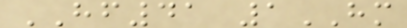HF41 1HM
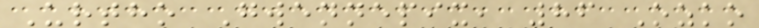Urtho Gwennepix, 86 Ozko
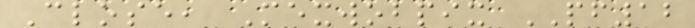Close, Mexwobpix PF12
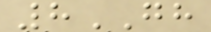8GH
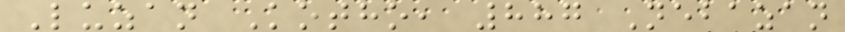Luzan Kotho, 887 Nebazan
